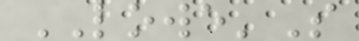LOWE'S
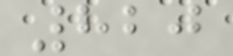820
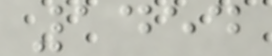1454
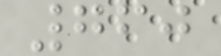760
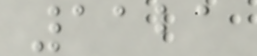1121
